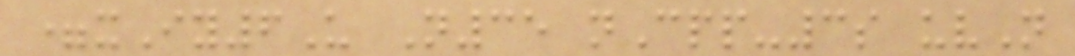=xIy6U N35 nCpp-3s uvN
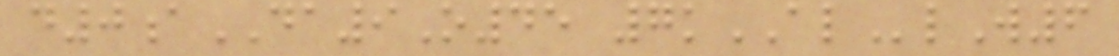d0aDA9O45 7kALlW6
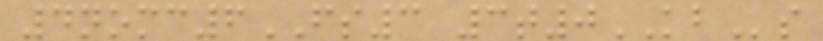4nomc6FS3 3t0KBs
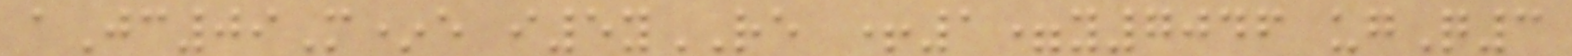aJc09M*e i5yRE +1=y7046 ugQ3
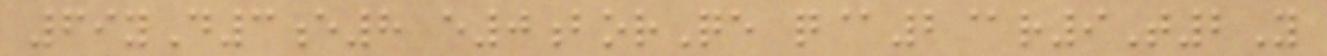69yD3e8 e0borQe q@2@r9T2Y
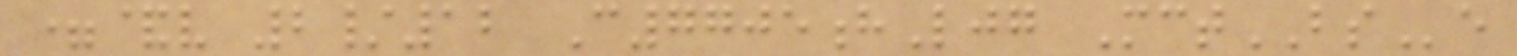=&v 2/12 C7705hLjg MctBSe
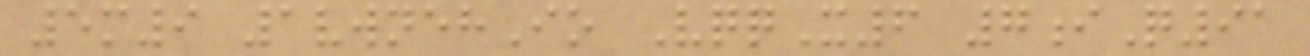5m9 1vwnehIo VqqX6 7iQ91
